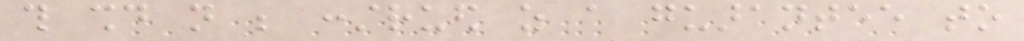this should not be construed as a guarantee to
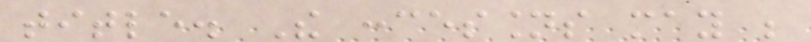title. The concessions may be
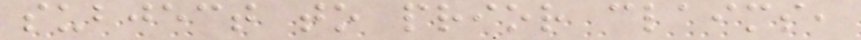subject to prior claims,
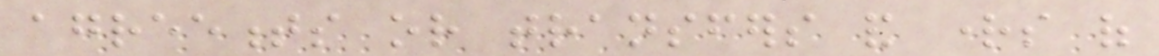agreements or transfers and rights of
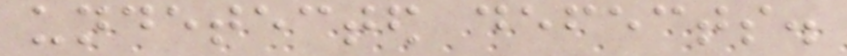undetected defects.
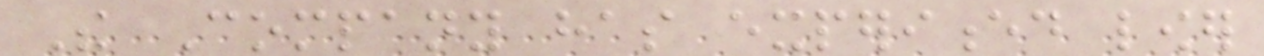The Company has experienced lower
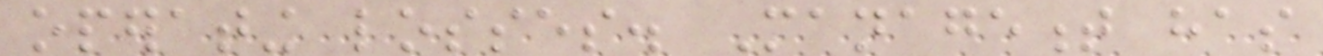operating losses. Management has
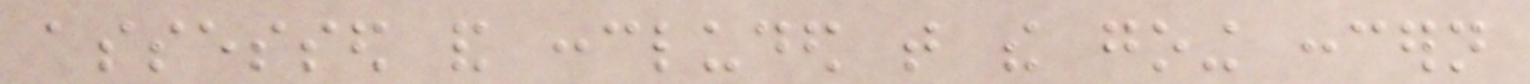assessed and concluded that the going concern
